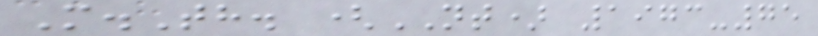M.Th. (NT) 1973-75
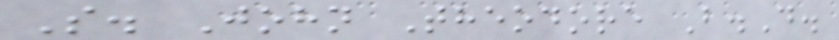S. John Theodore B.D.
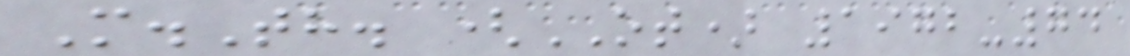M.Th. (OT) 1972-74
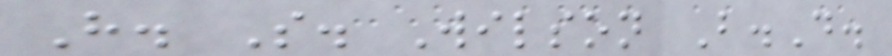H. S. Wilson B.D.
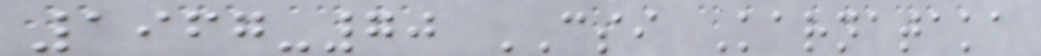1967-70 CSI Karnataka
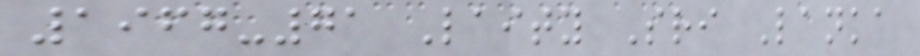1967-71 Laity Sri Lanka
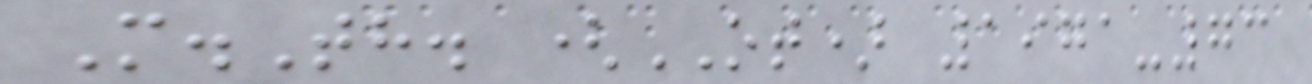M.Th. (OT) 1971-73
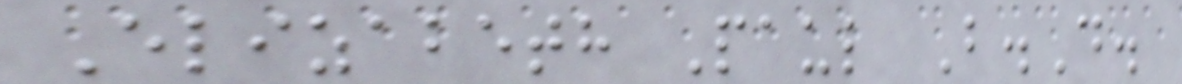Elizabeth Paul B.D.
